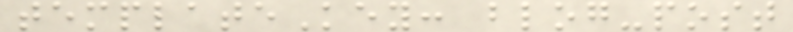templateKey: blog-post
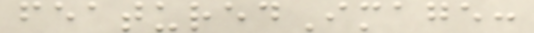featuredImage:
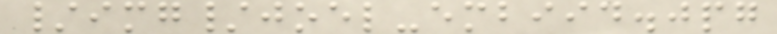/img/joel-embiid.jpg
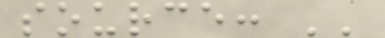source: ''
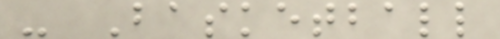- Basketball
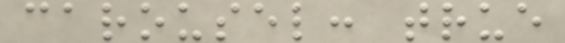carousel: true
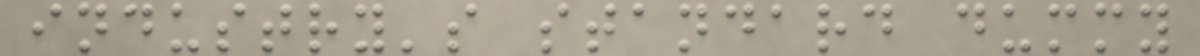industry's standard dummy
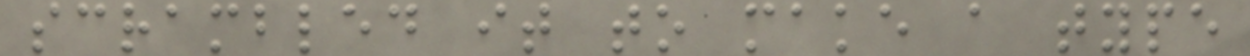scrambled it to make a type
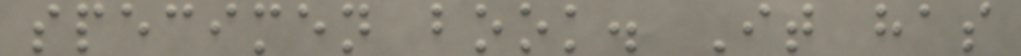specimen book. It has
